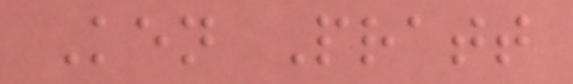Ken Pratt
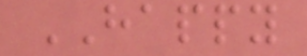HAPPY
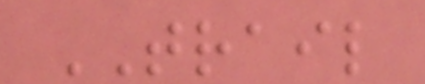TRAIL
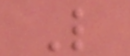L
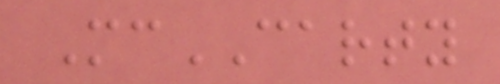McCARTY
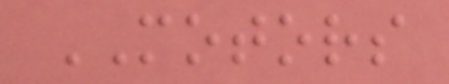MOTORS
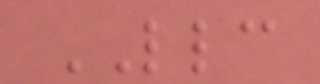LLC
